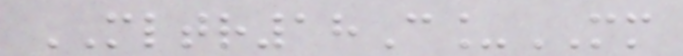MLTR18C_MM
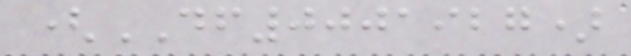(DF0001927)
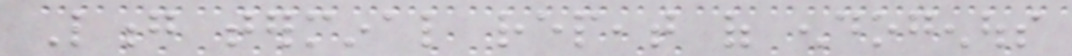Long terminal repeat of endogenous
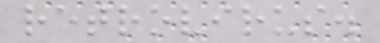retrovirus.
